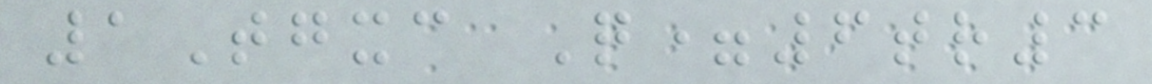1Tgxc Q=6tr3
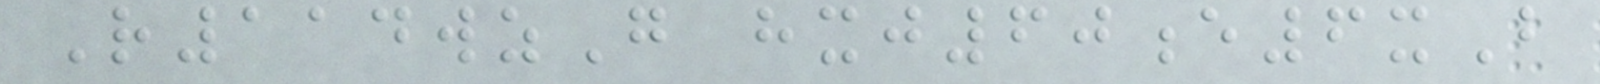R114wzG hxj60e6xB
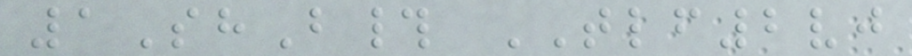1ShB# TLF2vj
